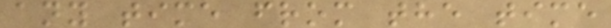any time from the time
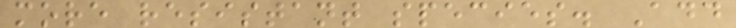more resistant species. Add
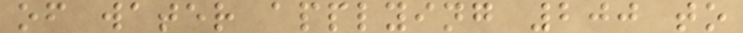of water applying 200 to
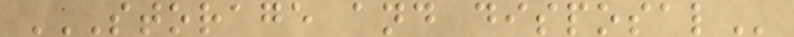STORAGE AND DISPOSAL
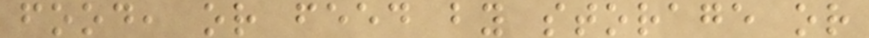food, or feed by storage or
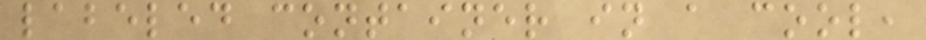labeled container in a cool,
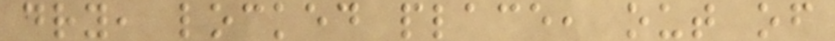dry, locked place, out of
